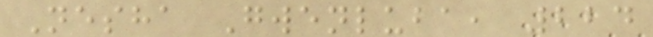Nesha Gwenluba, 224
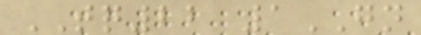TQ22 1GN
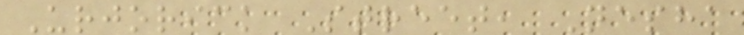Urjorick Street, Nesha
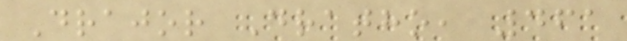Drajor Dratho, 461
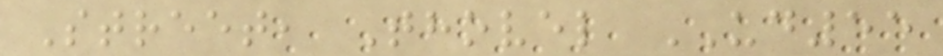Street, Thovel UD55
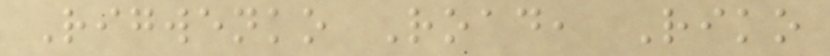Rigwenko Road, Riko
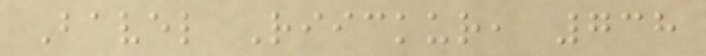Bavel Riickur, 738
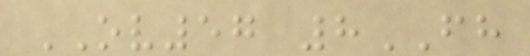OV57 8FH
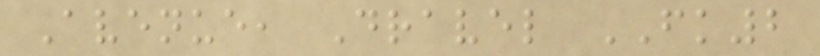Avenue, Dravel FK2
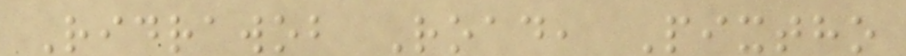Ridrawob Road, Pixtho
